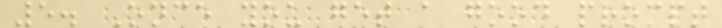5. Once you get a good prompt
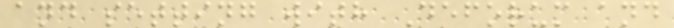and setting with Deforum and
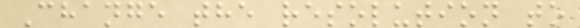Change the resolution to
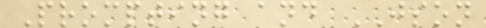Prompting and JSON
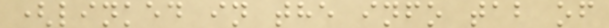(linked in the info tab of
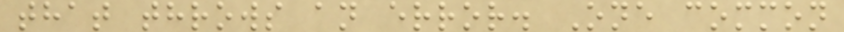that throws an error. One common
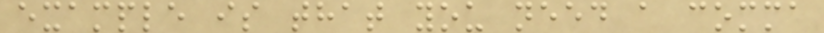example is that you need a comma
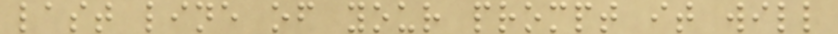last line of your prompt it will
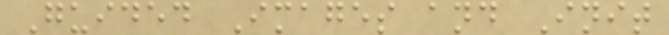Guided Images and Init
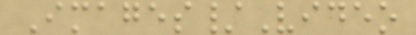Images/Video
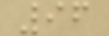96
